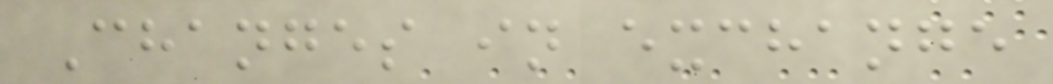Changes in exchange
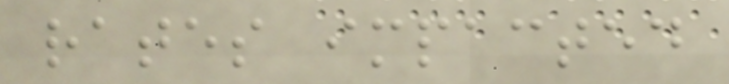rates impacted
